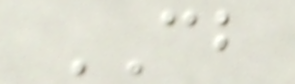CB
